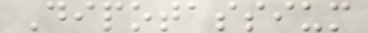Dipotassium
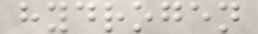hydrogen
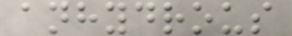anhydrous
